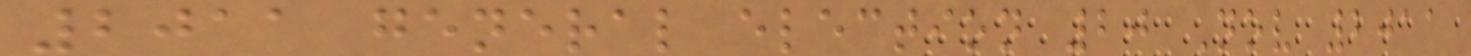2011 general election 20 Nov 2011
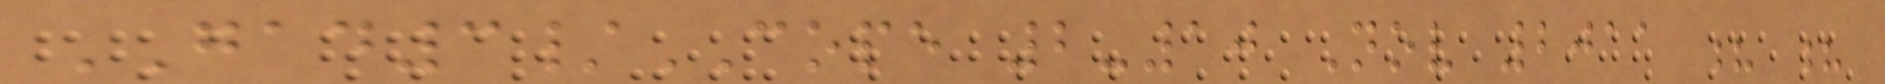GAD3/COPE 2-10 Nov 2011 ? ?
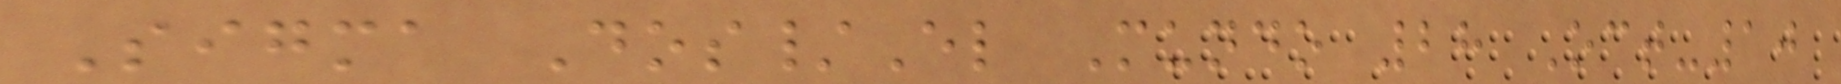Sigma Dos/El Mundo 28 Oct-10
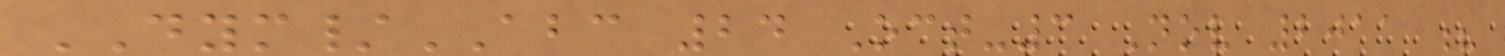DYM/ABC 24 Oct-3 Nov 2011 ?
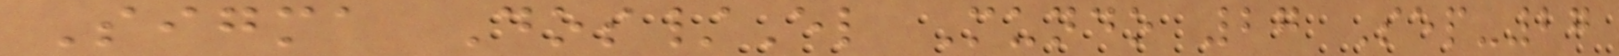Sigma Dos/El Mundo 27 Sep-27
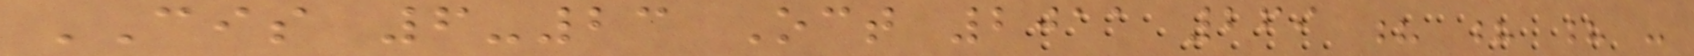CIS 6-23 Oct 2011 269 ? ? ? -
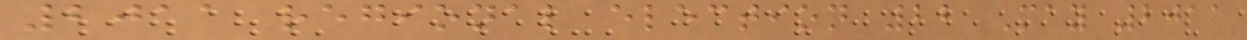2011 regional election 22 May 2011
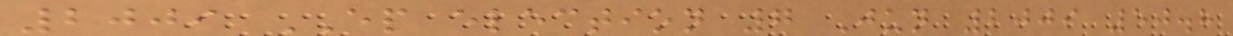2009 EP election 7 Jun 2009 50.8
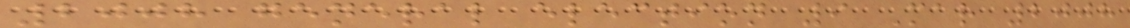2008 general election 9 Mar 2008
